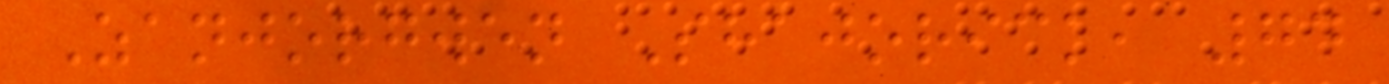Zanjorgwen Shajorick, 74
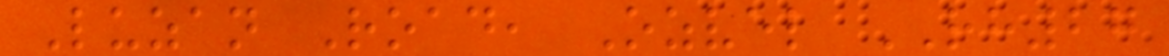Luzan Road, Ozvel RH27
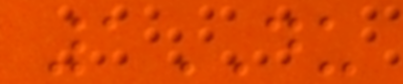1DU
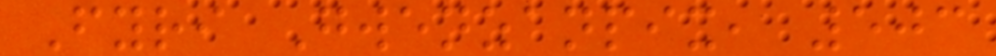Fyri Gwenzanpix, 503
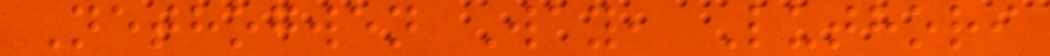Nethogwen Way, Luthori
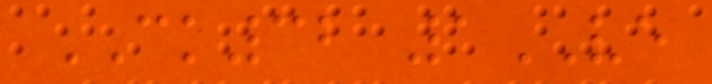CK32 1VE
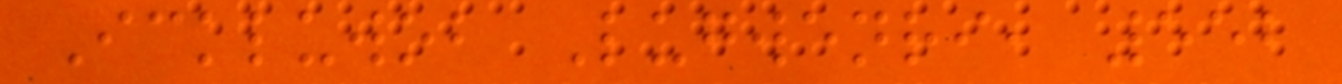Ickluwob Lugwenri, 552
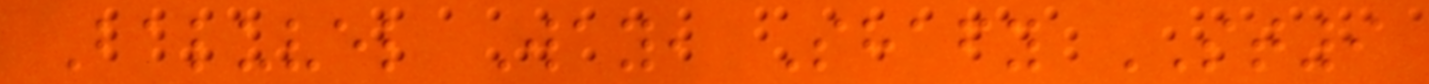Baluvel Way, Shafy ST9
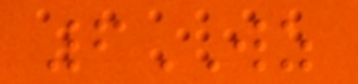6WZ
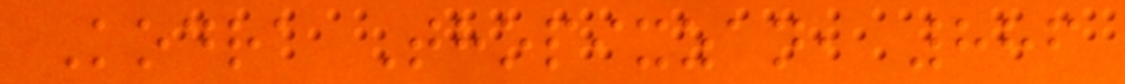Kodra Thopixzan, 886
